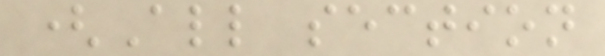(All section
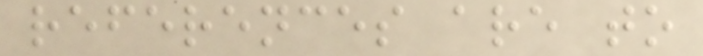references are to
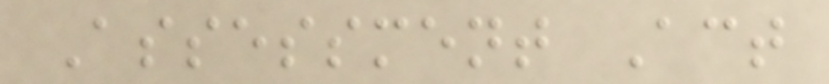Assessment Act
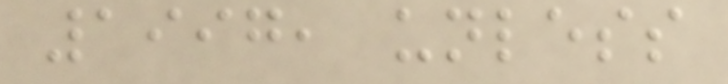1997, unless
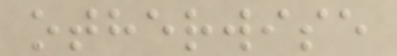otherwise
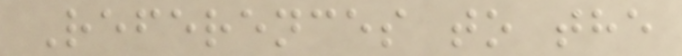References to the
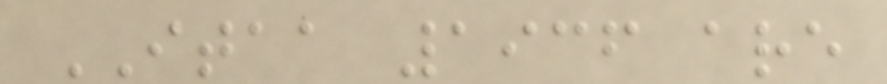ITAA 1936 are
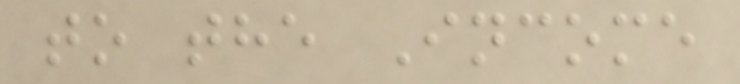to the Income
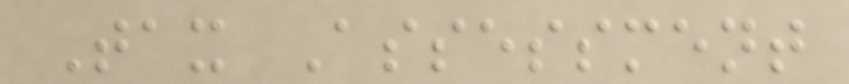Tax Assessment
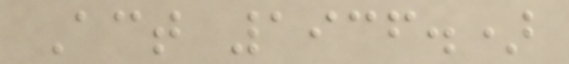Act 1936.)
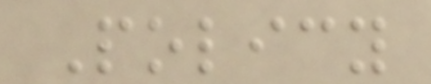Policy
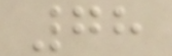78
